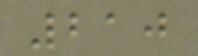210
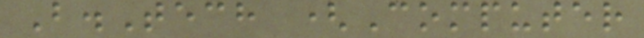B.Tech (Computer
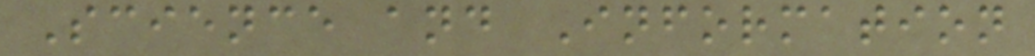Science and Information
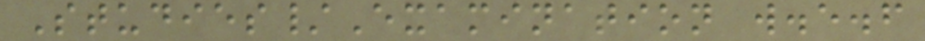Studies/Examination w.e.f
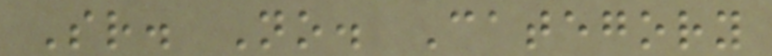Sr. No. Category
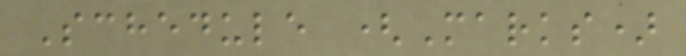Schedule (Marks)
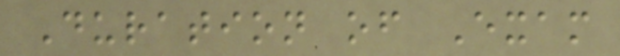Duration of Exam
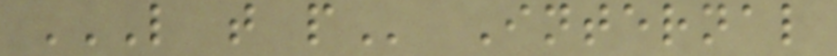L T P Internal
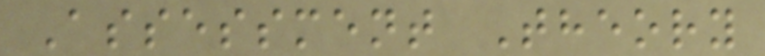Assessment Theory
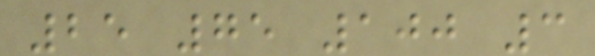25 75 100 3
